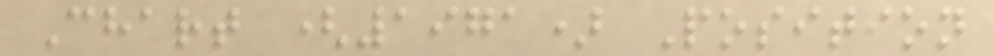Chart (1971) Position
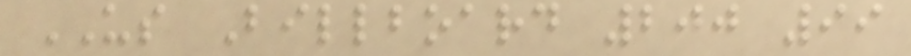US Billboard 200 99
